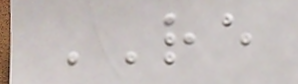RE
